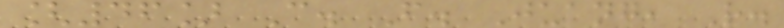[46] C. F. Juang, R.
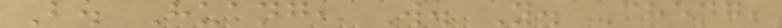B. Huang, W. Y. Cheng,
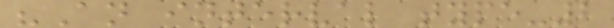"An interval type-2
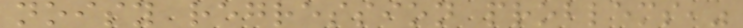noisy regression problems,"
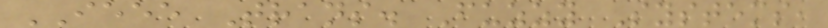IEEE Trans. Fuzzy Systems,
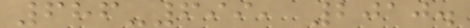686-699, 2010.
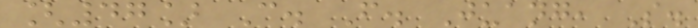[47] C. F. Juang, S.
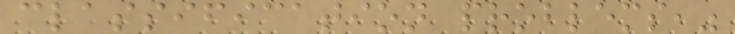classification problems,"
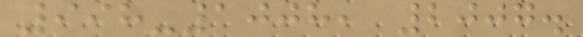998-1008, 2007.
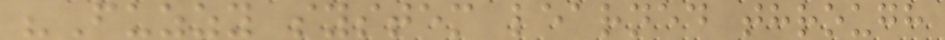"Fuzzy system learned through
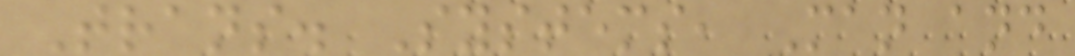Trans. Systems, Man and
